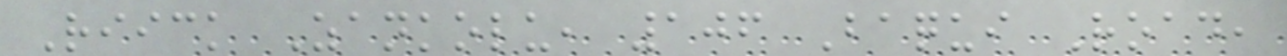Riick Zankolu, 106 Baqui Road,
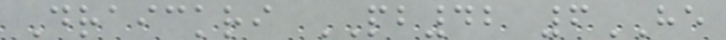Draickri PB42 6HE
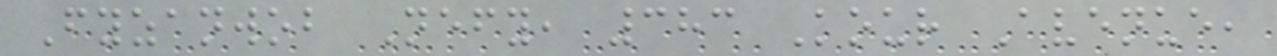Fyzanwob Nefy, 383 Kour Avenue,
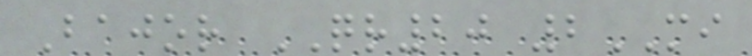Bajor QR20 2MI
